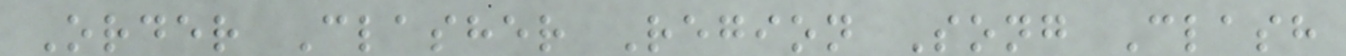Order Clasher Region Song Clash
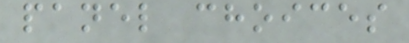panel choices
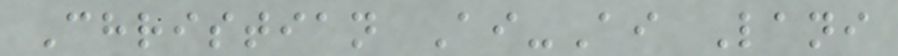Christian Ai-Ai Lani
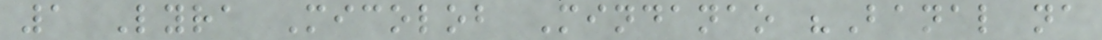1 Lyra Micolob Mindanao "Banal na
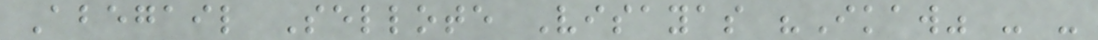Abegail Sellote Visayas "Ikaw" - -
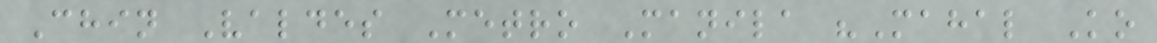Chin Valdes Metro Manila "Mahal Ko
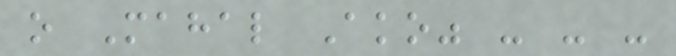o Mahal Ako" - - -
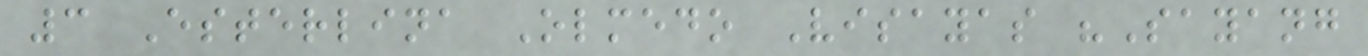3 Esterlina Olmedo Visayas "Sayang
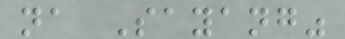na Sayang"
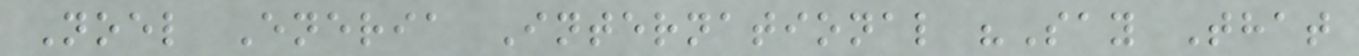Noel Eneria International "Say That
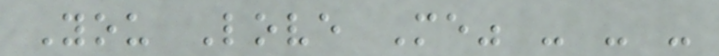You Love Me" - - -
